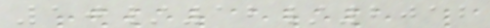10/12/2012
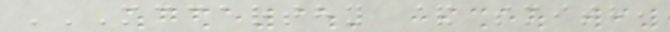MCCARTHY & SMITH,
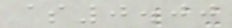$0.00
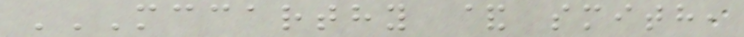MCCARTHY & SMITH,
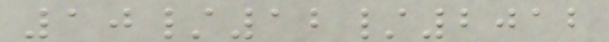10/12/2012
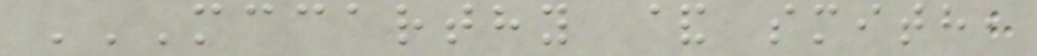MCCARTHY & SMITH,
